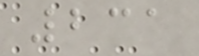231
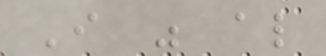I was also
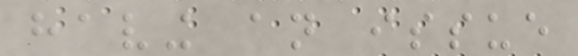having an issue
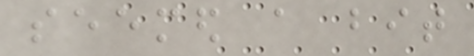seemed a bit
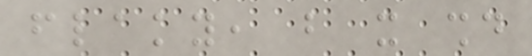flaky, but it should
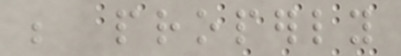be properly
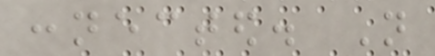connected. Not
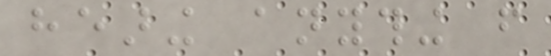hearing anything from
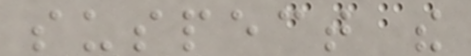suspect the
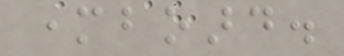motherboard.
